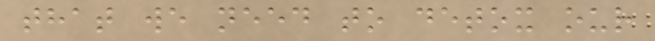that we need to detox our
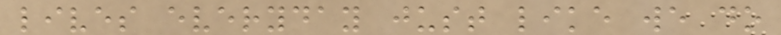lives everyday just like we do
